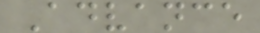Advance
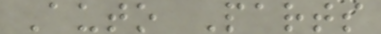Auto Parts
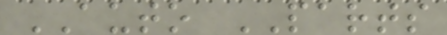AUTO PARTS
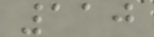110
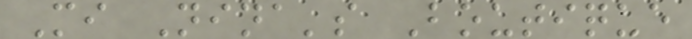Mi Nina's Boutique
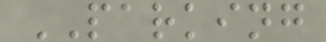PARKING
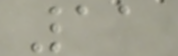11
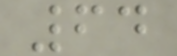64
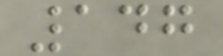147
